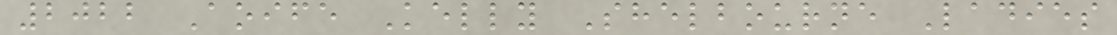2022 Aoife Kelly Shelbourne Ladies
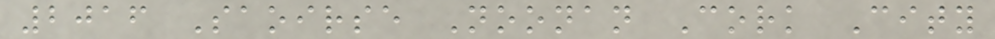2016 Saoirse Noonan Cork City
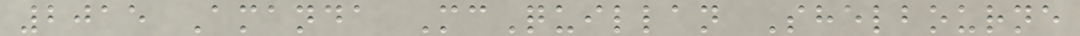2015 Amanda McQuillan Shelbourne
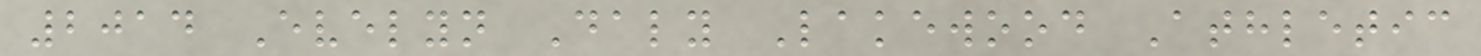2014 Evelyn Daly Lakewood Athletic
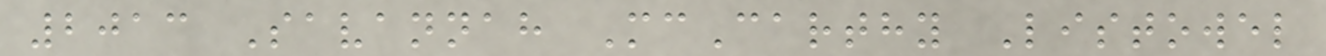2013 Savannah McCarthy Listowel
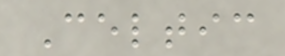Celtic
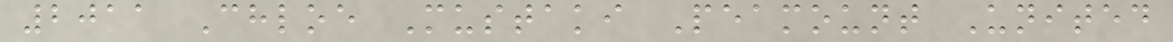2011 Chloe Mustaki Peamount United
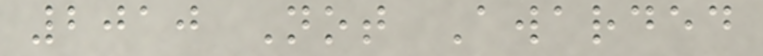2010 Not Awarded
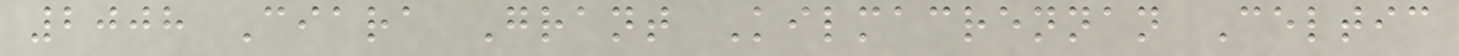2008 Ciara Grant Kilmacrennan Celtic
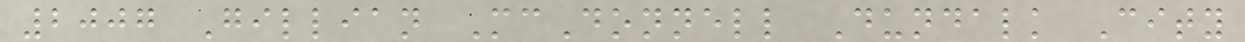2007 Gillian McDonnell Dundalk City
